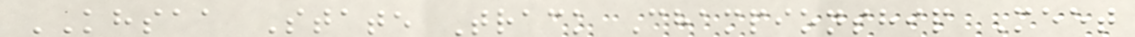KHSAA State Track Championship Meet
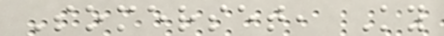Somerset, Ky
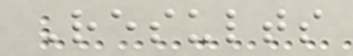Results
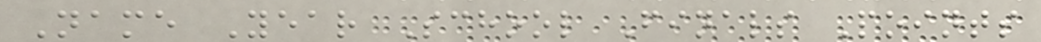Name Year School Finals Points
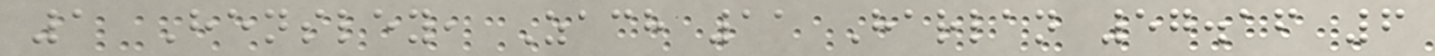1 Hensley, Zach 11 Harlan 57.16 6
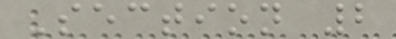Section 2
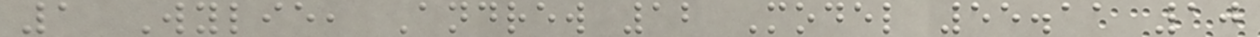1 Wylie, Andrew 12 Model 55.11 10
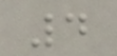4
